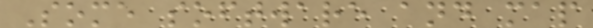Some software and map
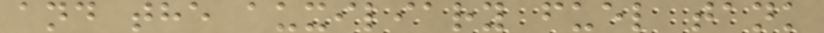and the auxiliary fuel tank
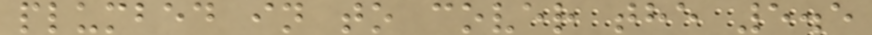plumbed in to cover the 5.5
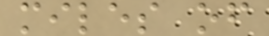miles of
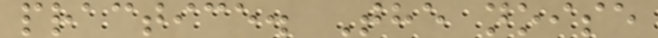practice. The noise
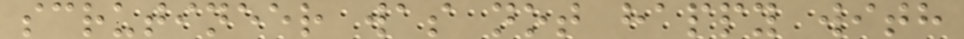scrutineer was not happy with
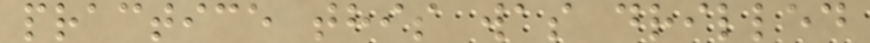practice this was drilled
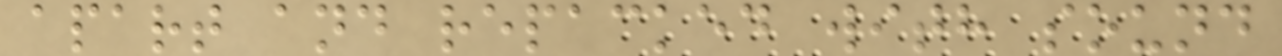apart and repacked with sound
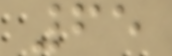65
